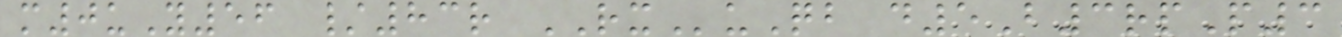m0uY56 /83r RXuQb d5B3rpP3
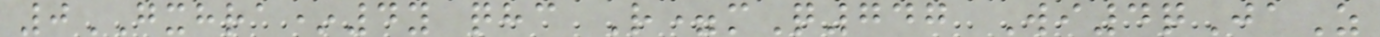0GXHRA*4y qhc R=mQ747 Wi4qJaZ
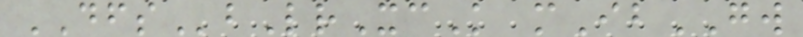DFSbLrXcK mIbGW
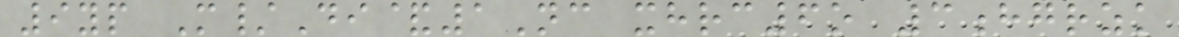9yp M/Di&1Nc xhrc6o 3hgrzk
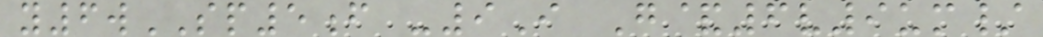y6wSP5f -9I G&6v9um/
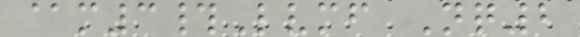@m3#Lvmf Nq2
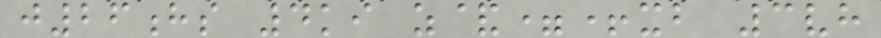j26hs 4ki z&=+xb 3vh
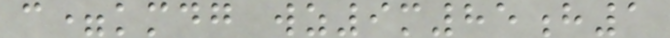c=kmdg wz9m85h1
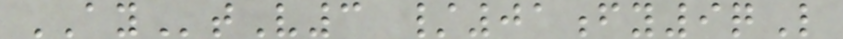AYtV3 /01fy9qL
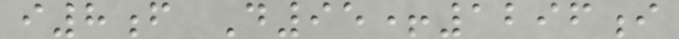i8f D95+1296i
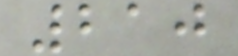210
